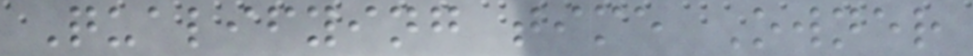Qualifying time Owner
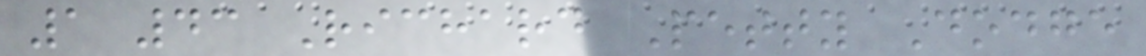1 43 Richard Petty Dodge
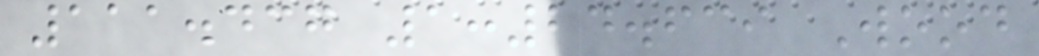111.437 1:24.639 Wood
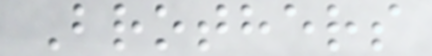Brothers
